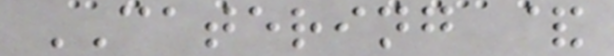CATERING &
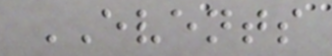EVENTS
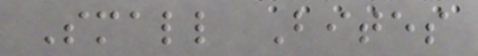Small Bites
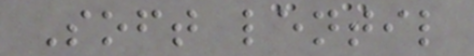Soft lentil
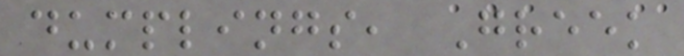dumplings, Greek
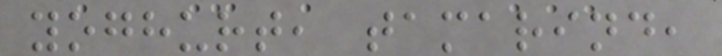yoghurt, tamarind,
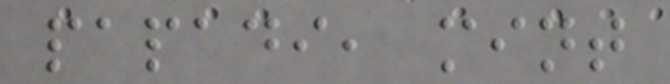papadi, mint
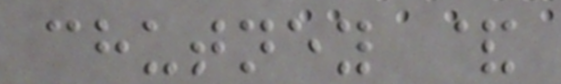chutney &
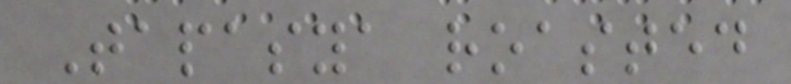Tapasya roasted
